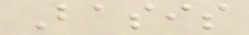Basis
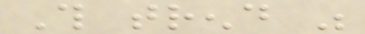This trend was
